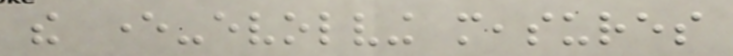the ever-evolving measures
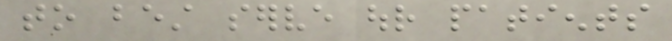to best serve our patients
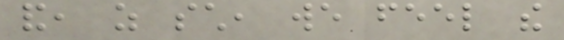and, as such, we feel the
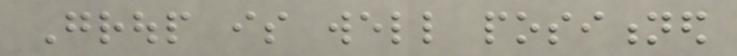Group is well positioned
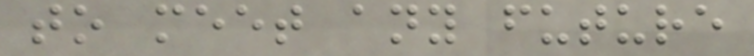to meet any future
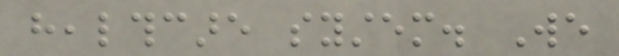healthcare system. We
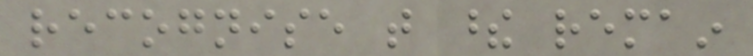recognise that these remain
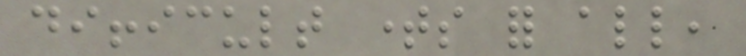difficult times for all,
